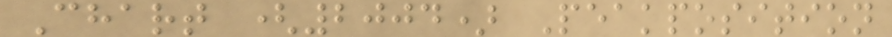Chart (2004) Peakposition
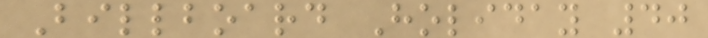Billboard Holiday 40
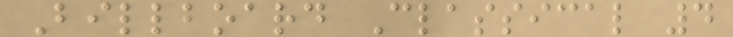Billboard Classical 4
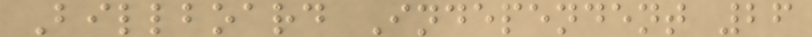Billboard Independent 26
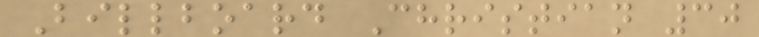Billboard Christian 30
